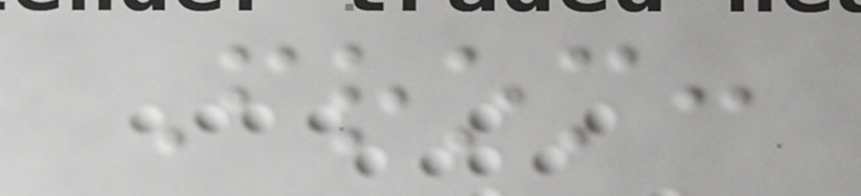From:
